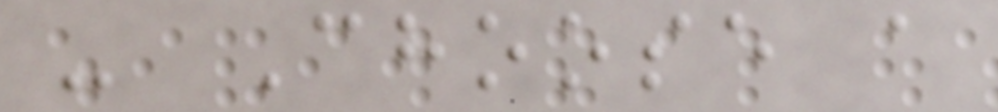- Choose a
